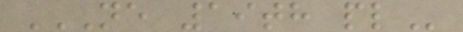NE 19TH PL
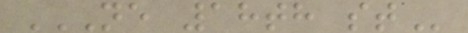NE 18TH ST
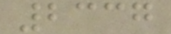2337
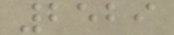2529
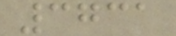3731
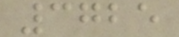3725
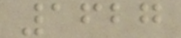1627
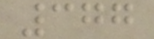377
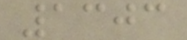1303
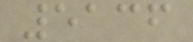5136
